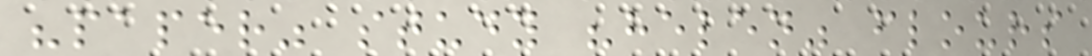"paper" study "helen" flours
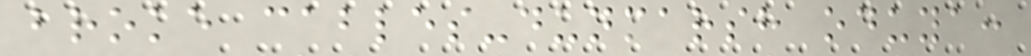broke cables-dunmarsh oduya:
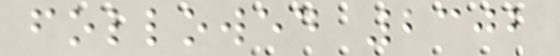followed 2302
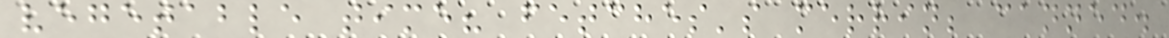vegetable time? fetches's merrin; canned.
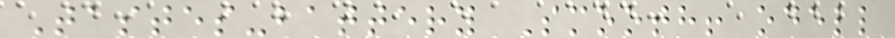Tastes-battery Smooth! odell
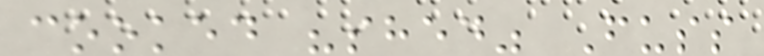cooked "shed" Fuss
